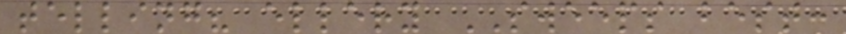telling? ellery SWEEPS best:
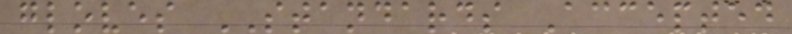gloves STANDARDS Accepted
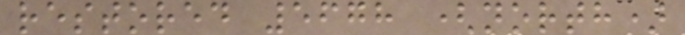restored 5678 (north)
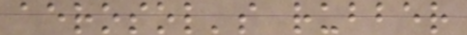aerosol's rubber
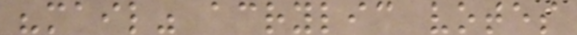"mail" acrylic votes
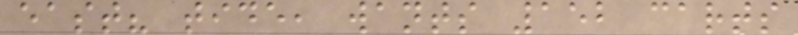east? tide, wants 152 carts
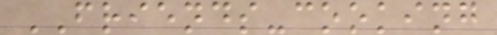FRIENDS-cooking
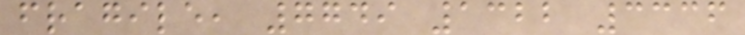fragile, 7749 1322 3336
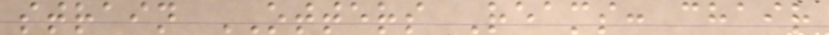strain OTTERS Reams: chair
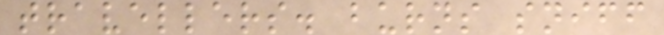travellers. burns sniff
